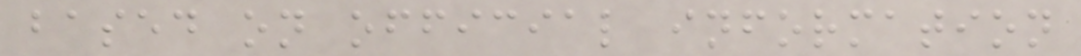based on official information
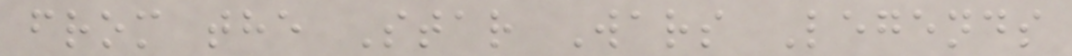from the Star Wars Legends
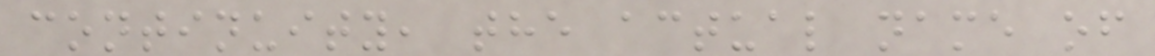continuity, the actual name of
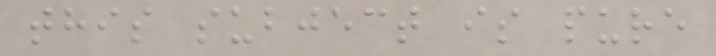this subject is pure
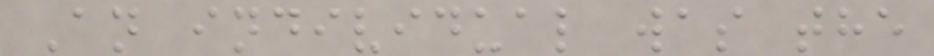An individual was the
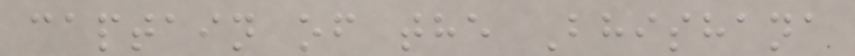captain of the Bhishana
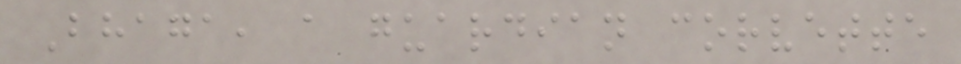Bhaga, a guardian corvette
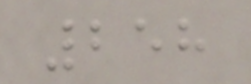258
